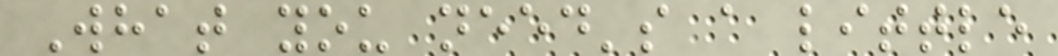What you need's a little
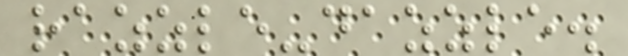razzle-dazzle.
